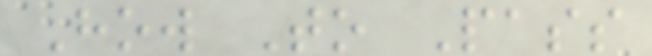How To Pass
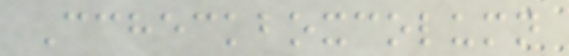Ccheckboxcolumn
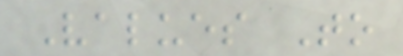Values To
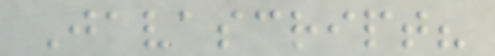Javascript?
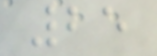25
